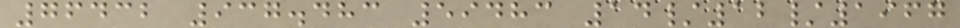76432 937.483 59483 14/12/1967
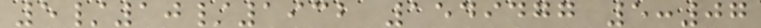5/10/1932 1549477 5:07
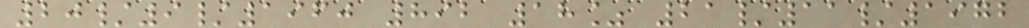20/9/1960 892 18% 21/11/1972
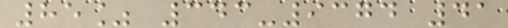85% 343-9374 41
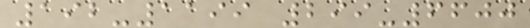192-1199 299-6600
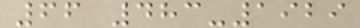66 483-1929
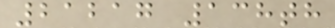21217 138th
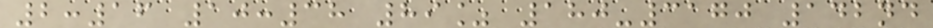2:16 10:38 89% 180-3170 142nd
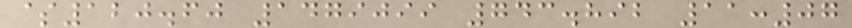$120.60 1479099 743.892 11:07
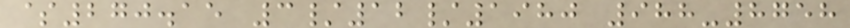$270.15 3/12/1980 988-8758
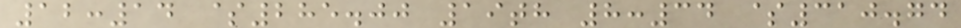12:14 $285.00 19th 8:34 $310.74
